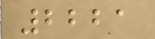2221
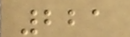221
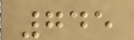745
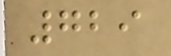729
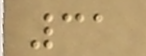31
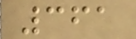361
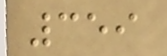359
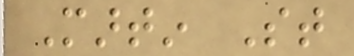Martin St
